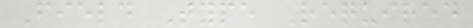Field Type Required
